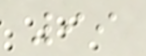99
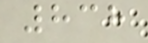838
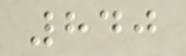840
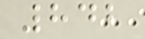842
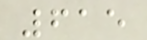615
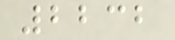2232
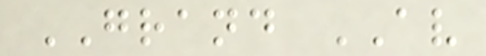GRAND AV
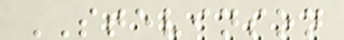STEVINSON
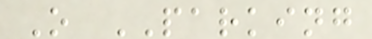O PARKING
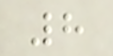8
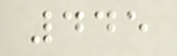445
